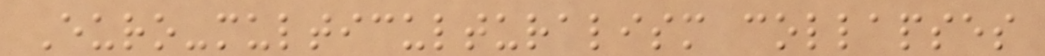Euro-multiculturalism collapses
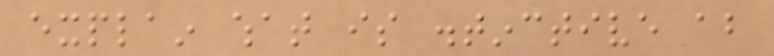explain what is distinctive about
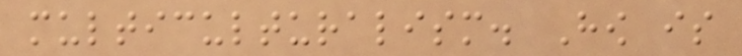multiculturalism. How is
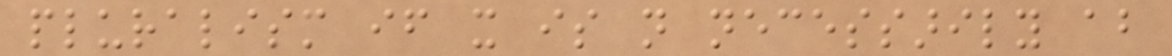pluralism if it is not necessarily about
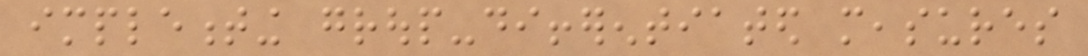implementing group-differentiated measures
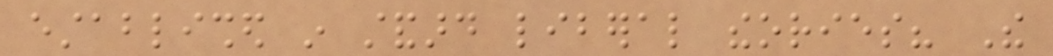established in standard liberal theories? The
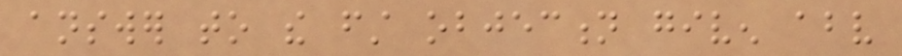answer to the first objection given above
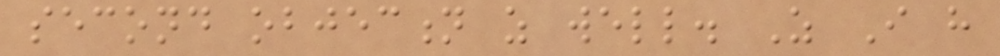second objection as well. As I have
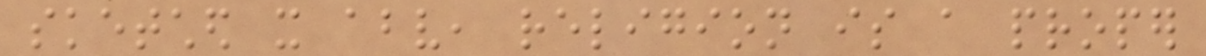sketched it above, religion is a proper
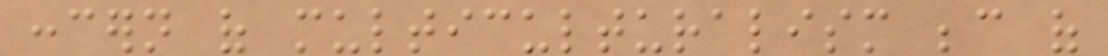concern of multiculturalism because of
